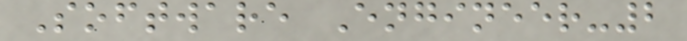Software Engineer-2
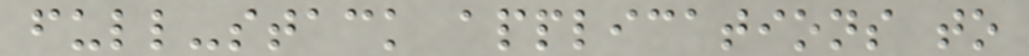full-stack applications to
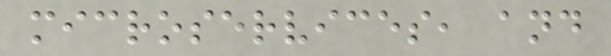microservices, and
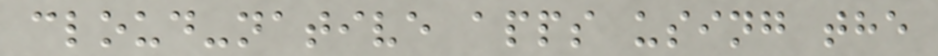cloud-native apps using the
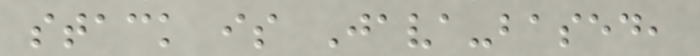stack is Java-based,
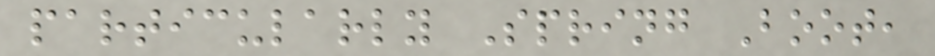particularly Spring Boot,
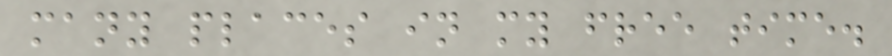many places in my free time.
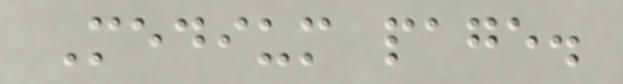Medium page.
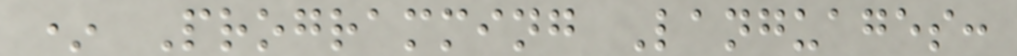* Programming Languages:
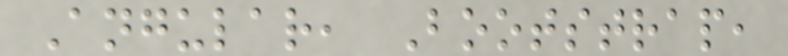Angular, Bootstrap,
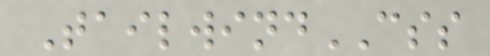TailwindCSS
